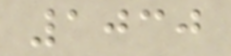1030
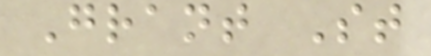Grant St
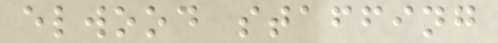elwood staffing
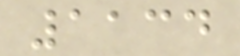1134
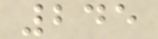245
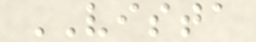VISTA
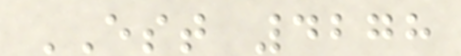EST 4278
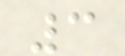3
